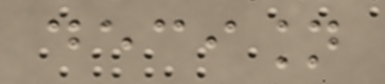decision
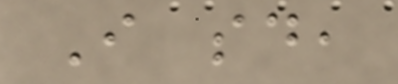I said,
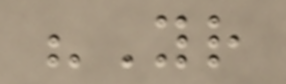"Your
